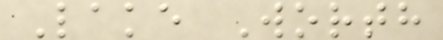Lake Worth
